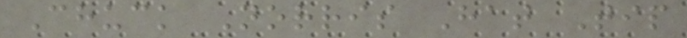Chuck Norris Hat Tip
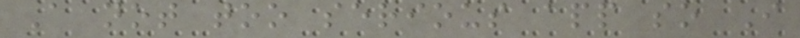A not too serious app so I
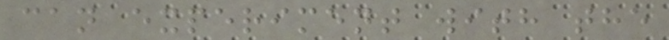can experiment with the
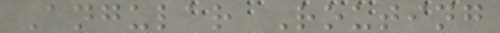Angular Routing
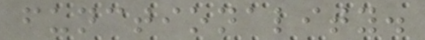functionality.
